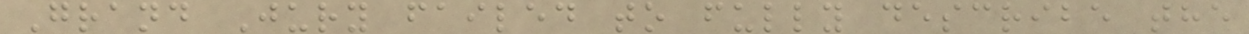Grand Jury failed to fully describe the
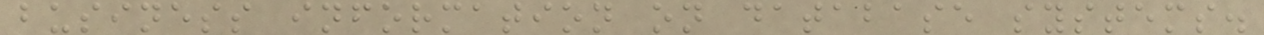business information on database systems.
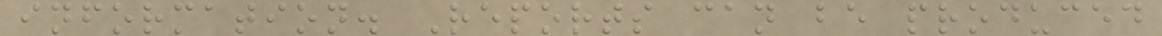information. Reports can be produced
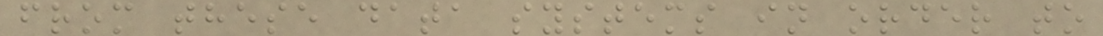from these data systems in order to
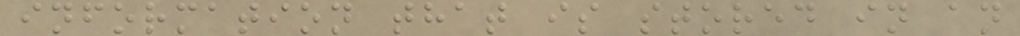information that is stored in an
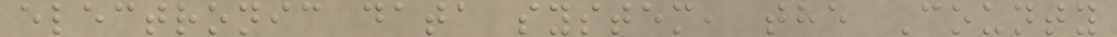electronic data system, the County
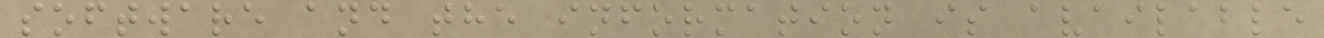software and the information is available
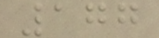177
